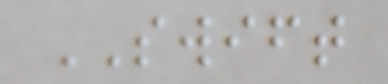SWIFT
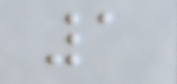1
